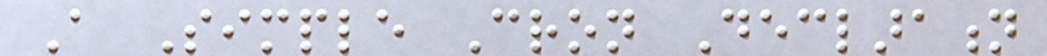A Simple Cron Declaration
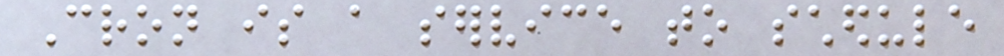Cron is a service to schedule
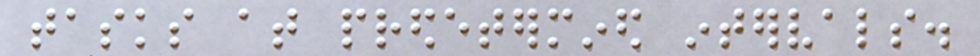tasks at predetermined intervals.
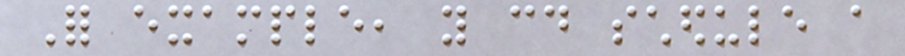For example, you could schedule a
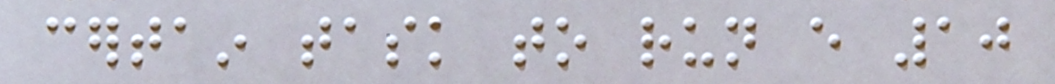certain task to run every 10
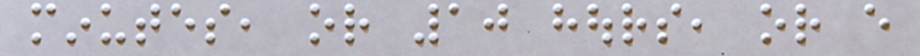minutes, or 10 hours, or every
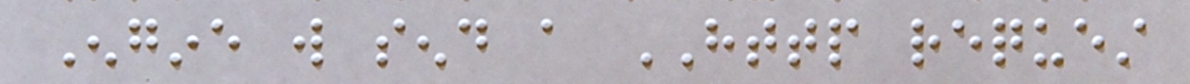Engine will send a HTTP request
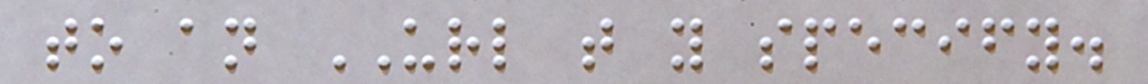to an URL that you specify.
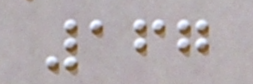167
